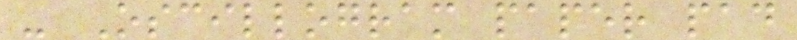- Oscillogram paper pad
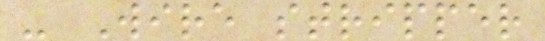- Wire stripper
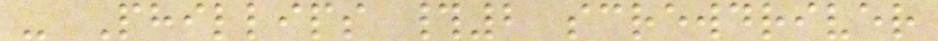- Phillips #2 screwdriver
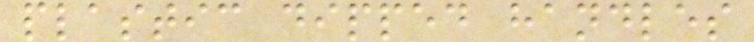plastic dipped handles
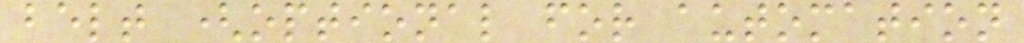belt (optional for automation
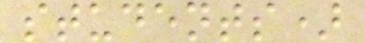students)
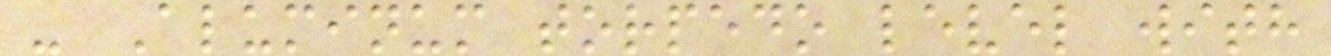- Aluminum torpedo level with
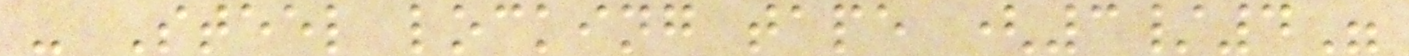- Steel locking tape (3/4"
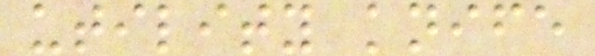utility knife
